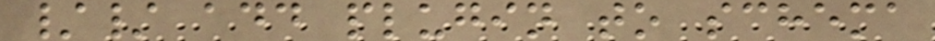// add plugin to schema
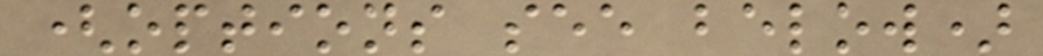(options see below)
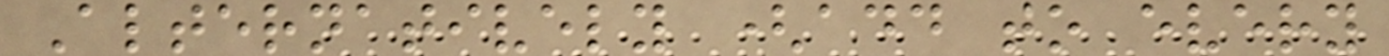Alternatively (add to every
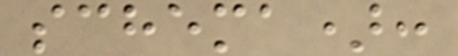schema):
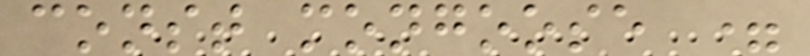const mongoose =
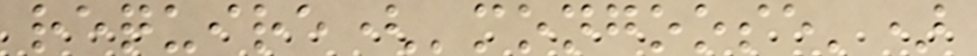require('mongoose')
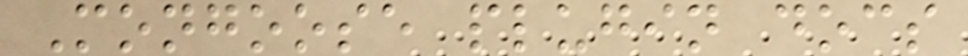Mongoose plugin docs
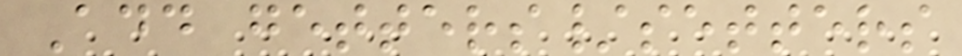Add getters/setters
